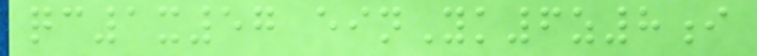qc1x57 einYk6z8i
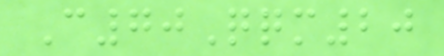C70Qqm20
